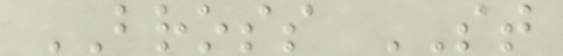BROSS ST
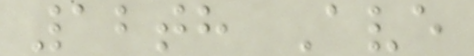12th Ave
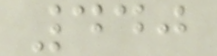440
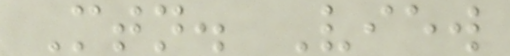Mtn. View
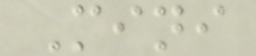Mini
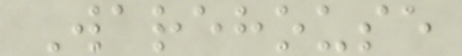Warehouse
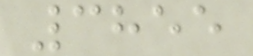3855
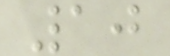10
